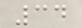34
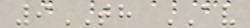9TH AV
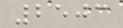2503
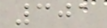301
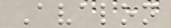Avalon
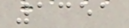1351
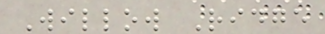Willow Ridge
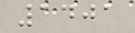1401
